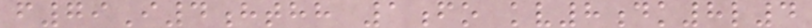f79I4hthh 1fo kv8dk8l4
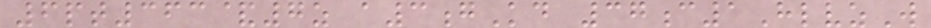6pt363&7z a3gKd 37c1HlvzW
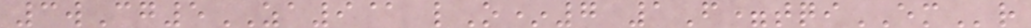3wCg5ZA9@ lO*7 1F=tqiEMr
